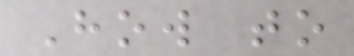How to
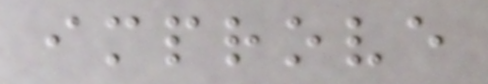improve
